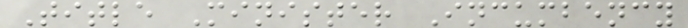Title Minister Incumbency
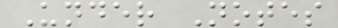Under Notes
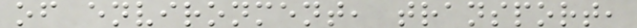of environment, transport,
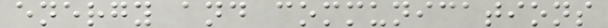energy and communications
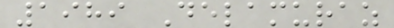1989 Delamuraz
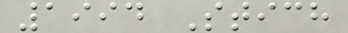1994 Stich
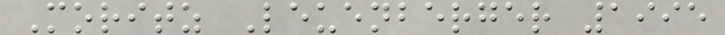Moritz Leuenberger 1995
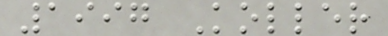1997 Koller
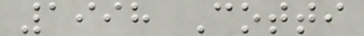1998 Cotti
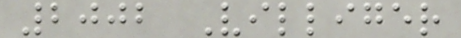2002 Villiger
